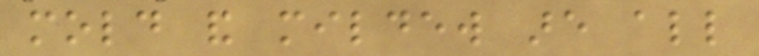mold and mildew are all
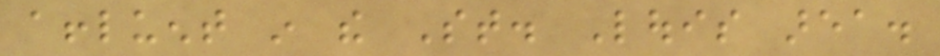affluent in the St. Louis area.
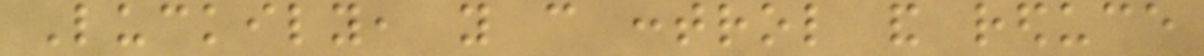Luckily, you can control and reduce
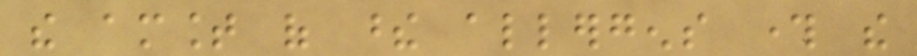the amount of these allergens through the
